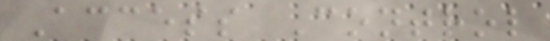Access Control
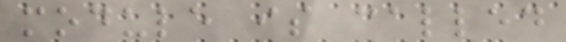module is called
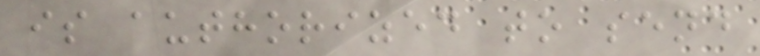is authorized to send
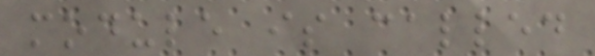module is called
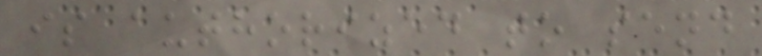is authorized to send
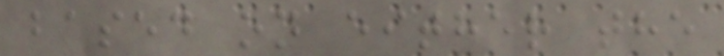based on either the
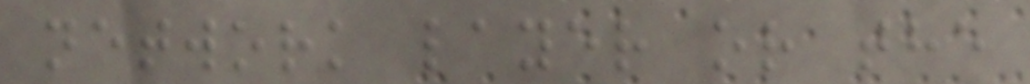network layer or the
